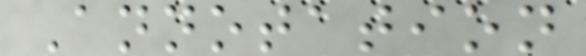Annotation
